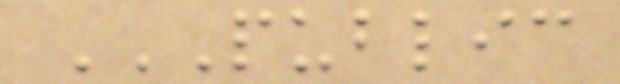PUBLIC
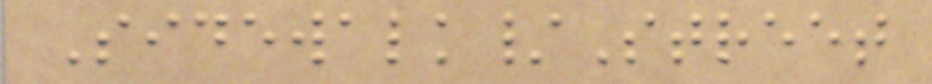Sidewalk/Street
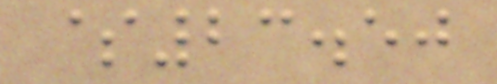$23.50
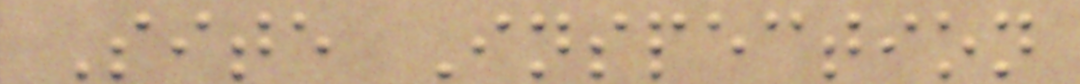Site Inspection
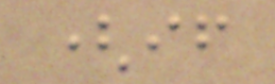(if
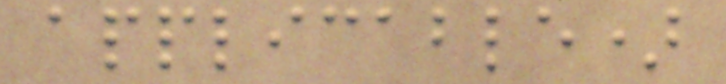applicable)
